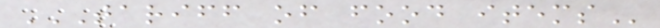TARIFF OF FOOD ITEMS
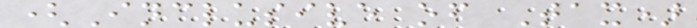(Inclusive of Tax)
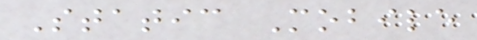Static Mobile
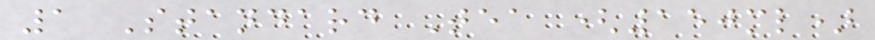1 Standard Tea (150ml)
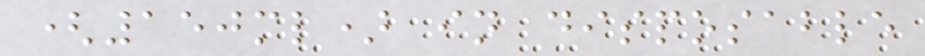(150ml) in disposable
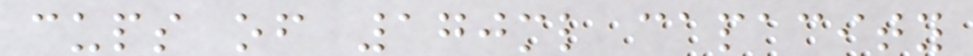cups of 170ml capacity
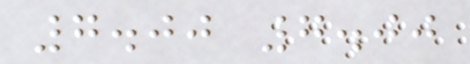7.00 7.00
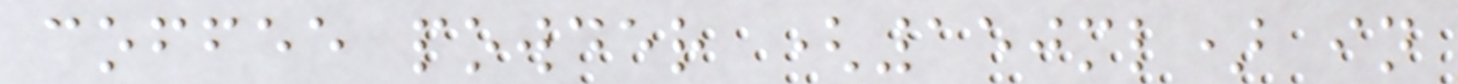coffee powder (150ml) in
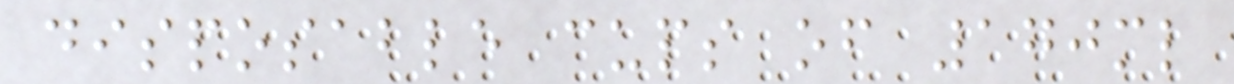disposable cups of 170ml
